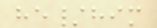he/him
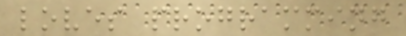loves programming
